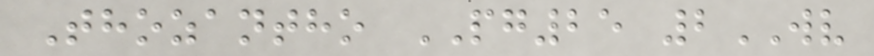Thozantho PG25 2WV
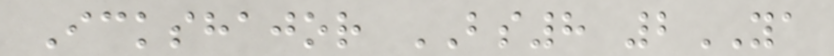Ickshajor BS8 2YA
